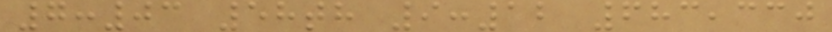7:03 58th 9:12 683,330
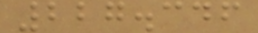227.346
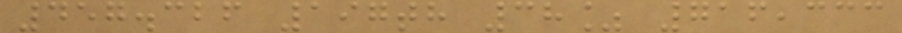457.326 197th 38% 716,333
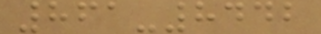861-8442
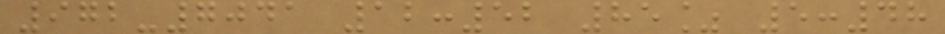972-7041 12:52 85% 5:48
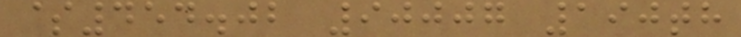$454.02 90007 190th
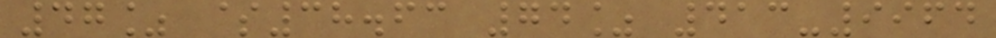47% $38.63 74% 413-9964
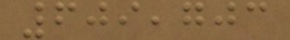609,703
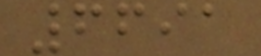6691
